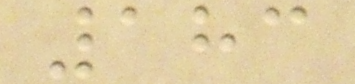183
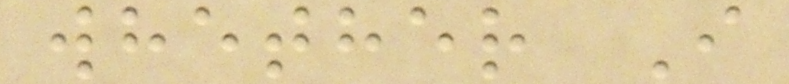whether I
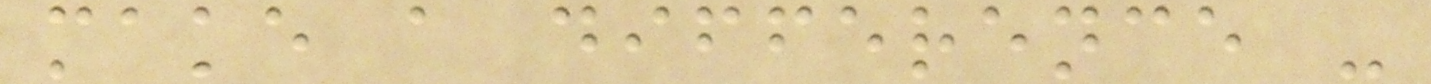make a difference -
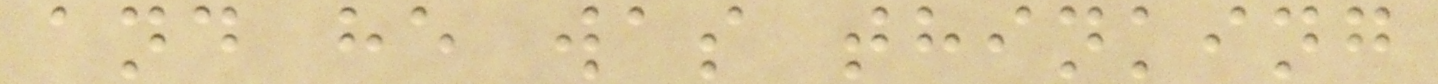and he was thinking
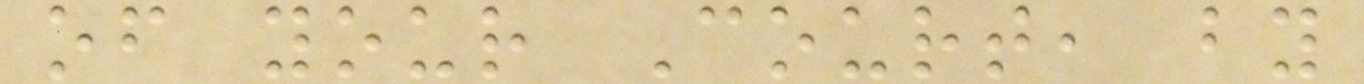of your Court, by
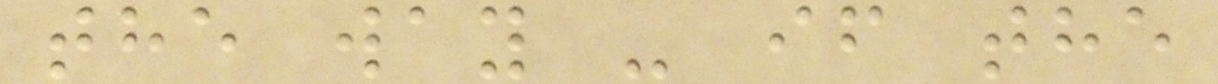the way - if the
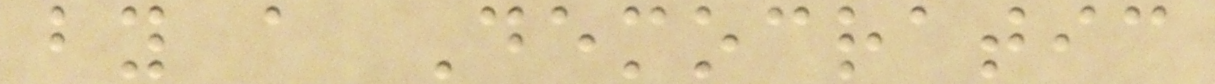by a Democratic
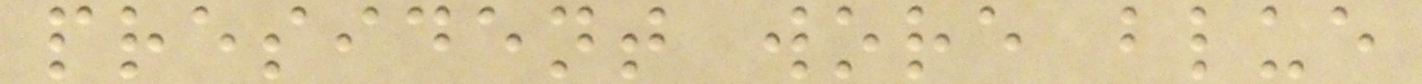president wore blue
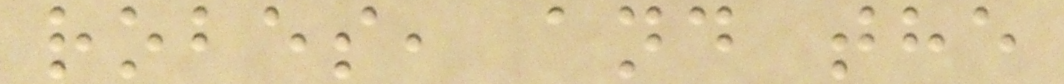robes, and the
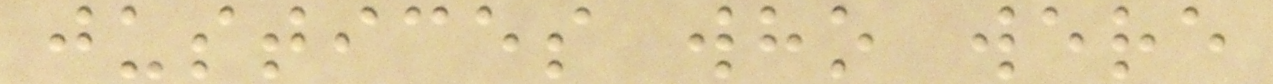justices who were
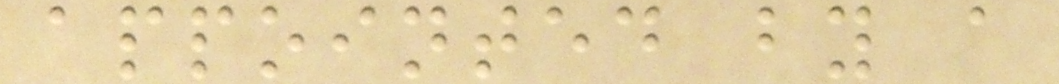appointed by a
